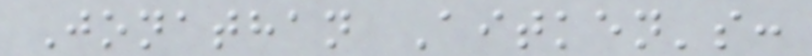Jonathan Aitken's:
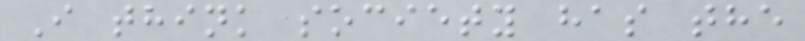I think society has the
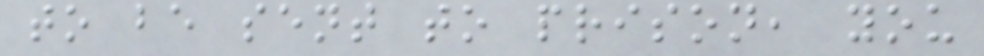to be sent to prison, you
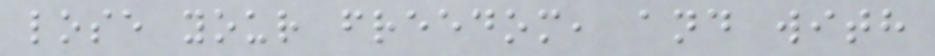lose your freedom, and with
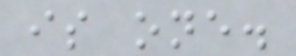is one.
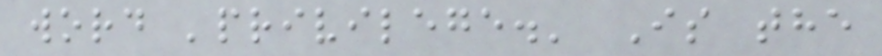word 'privilege.' Is the
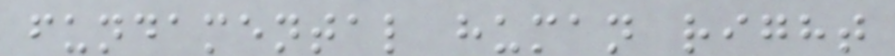fundamental human right
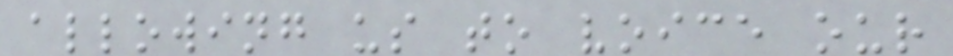allowing us to voice our
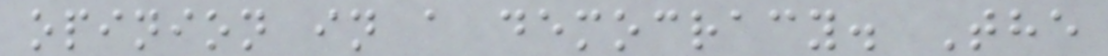opinion in a democracy. The
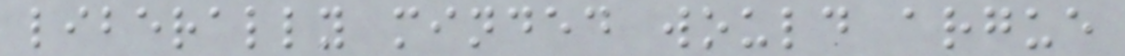liberally minded would argue
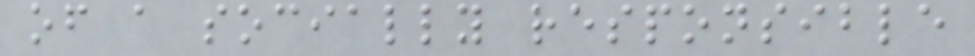of a socially responsible
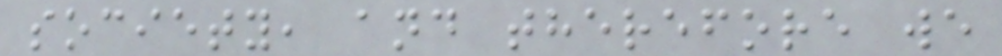society, and therefore we
